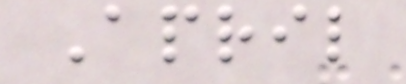April
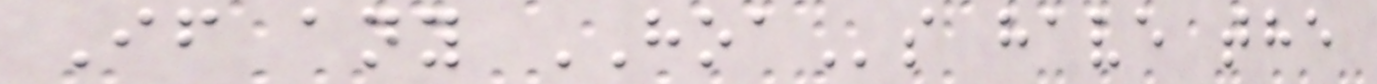If any HOAs have the
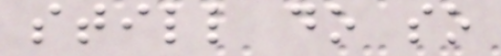still do so
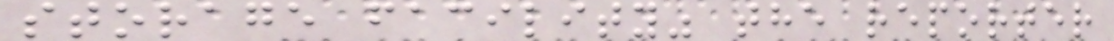storage facility" the reporter
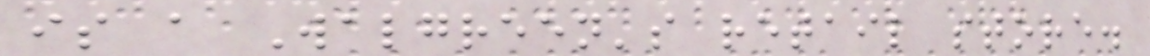is a Walgreen's retail store.
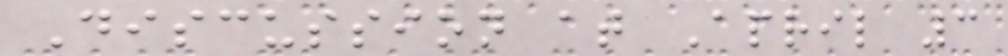Discussion at April 3
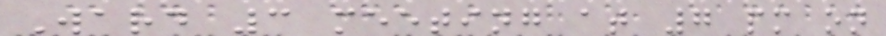Ward 3 meeting at 7 pm on
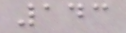143
